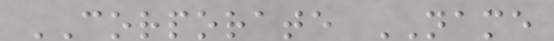CORPORATE NAME
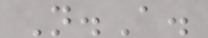N.A.
